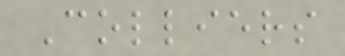Colliers
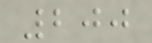200
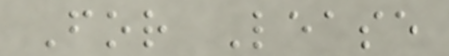For Lease
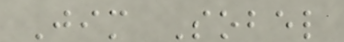Jim Sobel
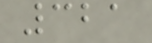321
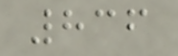836
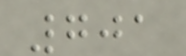701
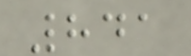841
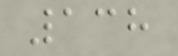138
